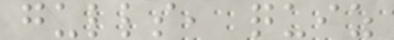gulls, quiz
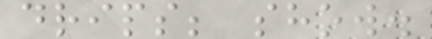drips; show.
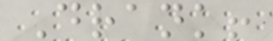Drank!
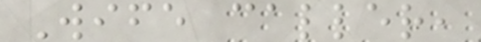Wife caller,
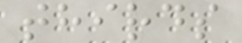thirds
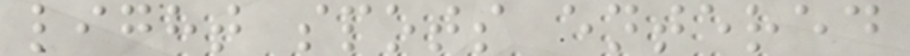light spots entered
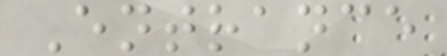Entrance
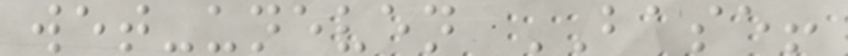wet-uneven BASE!
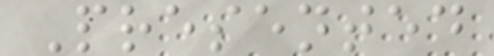Presented
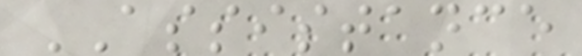ASSISTANCE
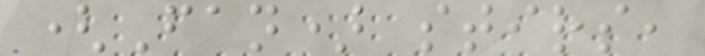(Fan) stirs,
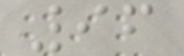96
